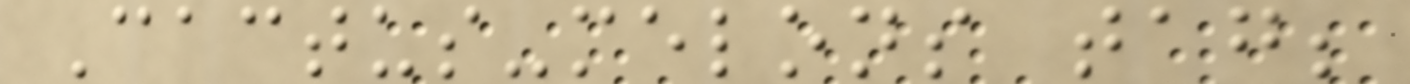Cactus-melons tag;
